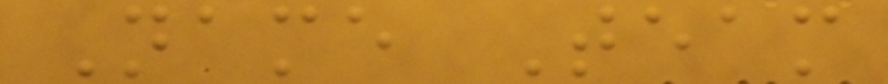Name Team
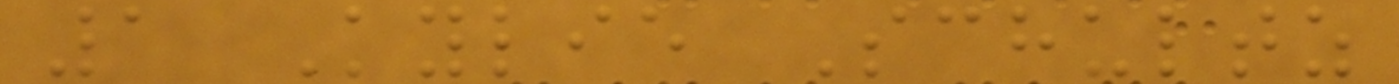1 Kylie Schultz
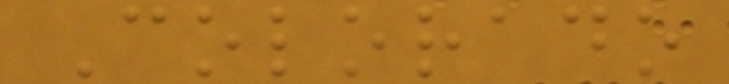Colorado
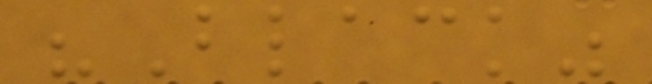"Black"
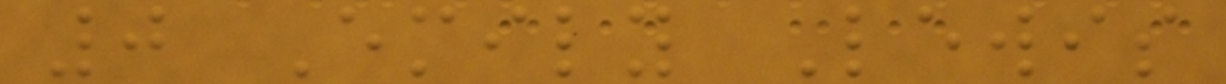0 Emily Lewis
